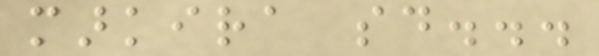markira said...
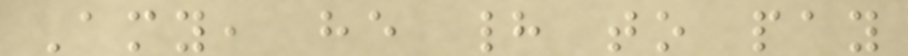Amy, he had to pay
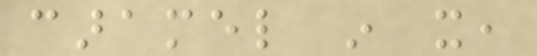caramel in it,
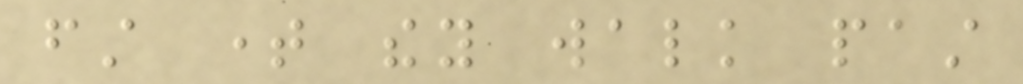first time they walk past
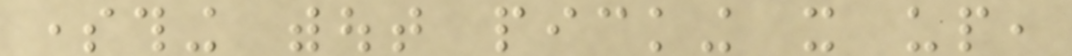something without picking it up,
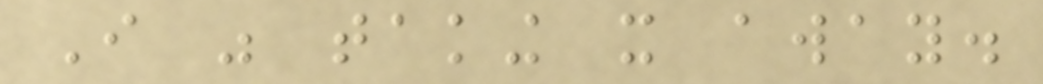I was taking it away.
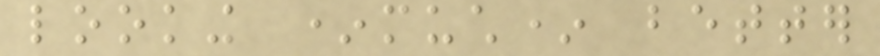looking *much* better
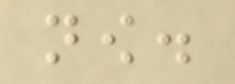now.
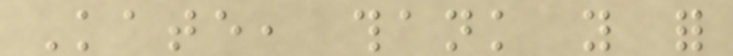Kate, thank you for
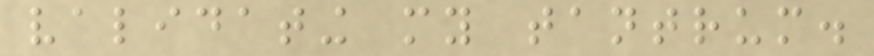validating my tantrum.
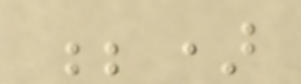;)
